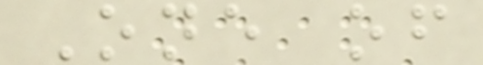One of
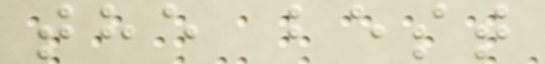the best
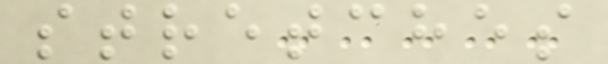stretches
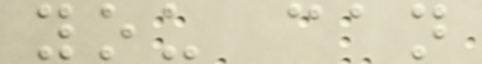you can
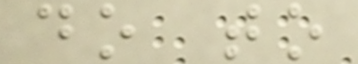do to
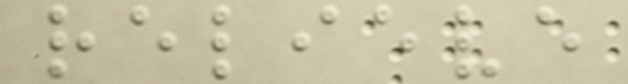relieve
